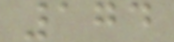174
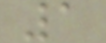1
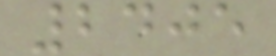2405
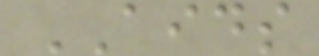AIDS
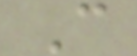C
